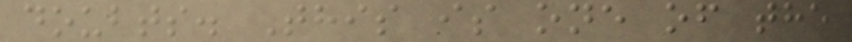doubts. This is one of the
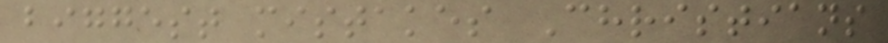biggest mistakes Christians
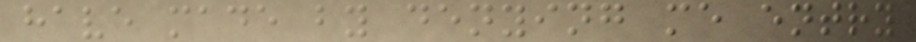have made by denying me entry
